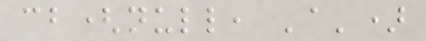cb(null, 'a')
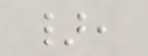},
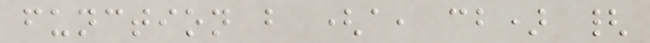function b (a, cb) {
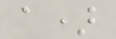a)
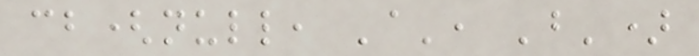cb(null, 'a', 'b')
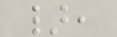},
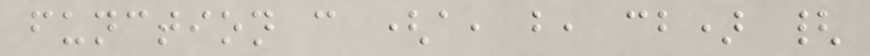function c (a, b, cb) {
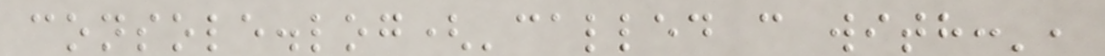console.log('called c with:',
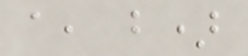a, b)
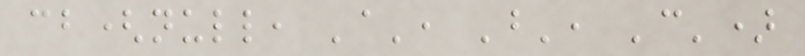cb(null, 'a', 'b', 'c')
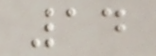14
